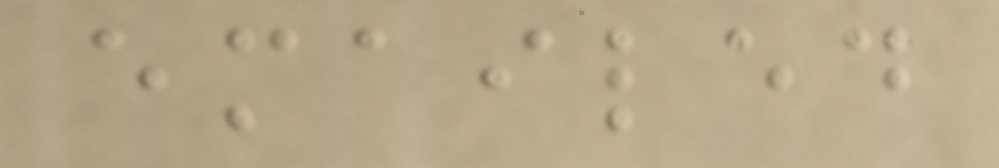emailed
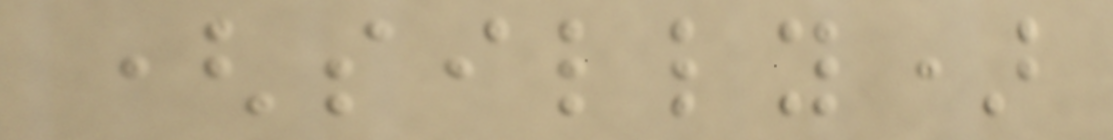(silly)
